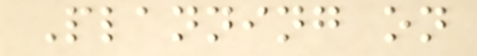Planning on
